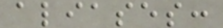aliases:
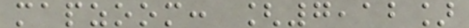mapzoom: [7,12]
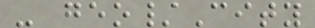- geo/City
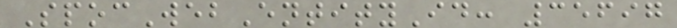SpocWebEntityId: 35697
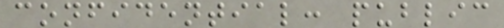confidential: public
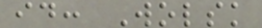id: Wolsk
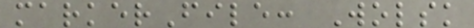markerFile: Wolsk
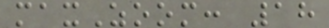maxZoom: 18
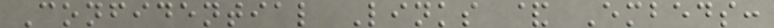Confidential Links & Embeds:
